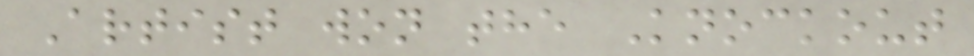Artist won the Knockout
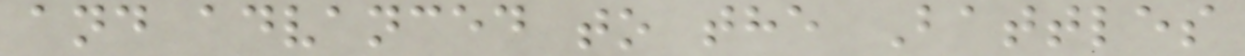and advanced to the Battles
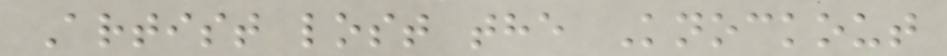Artist lost the Knockout
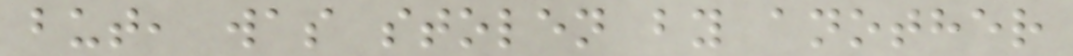but, was stolen by another
